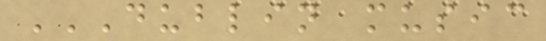DUBLIN MUSIC
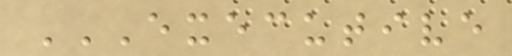EXECUTIVE
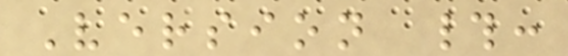Version #:
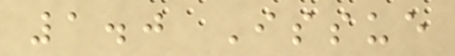1.0 Issue
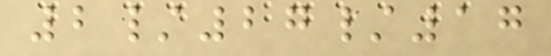2/27/17
